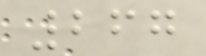267
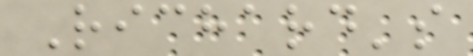Richard's
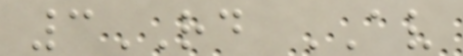3RD AV
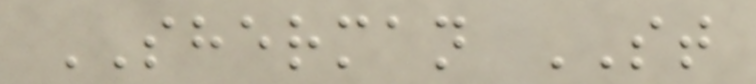SHERMAN ST
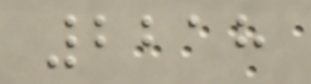2218
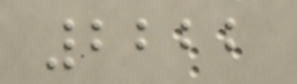2222
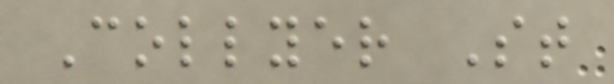Collyer St
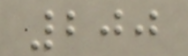200
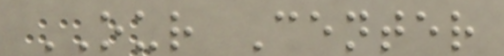OUR Center
